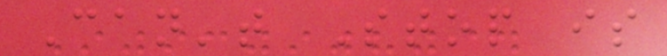Can't Stop is
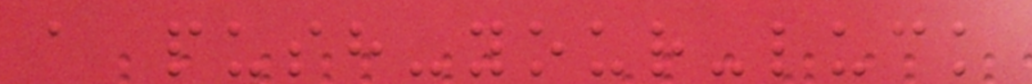a push-your-luck
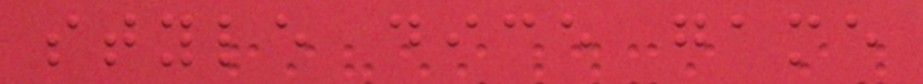style dice game
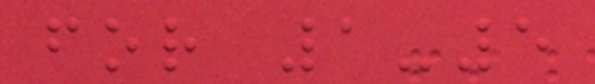for 1-5
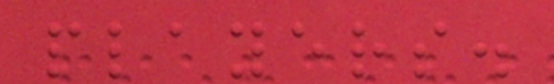players.
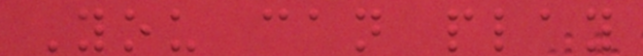You can play
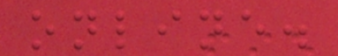online.
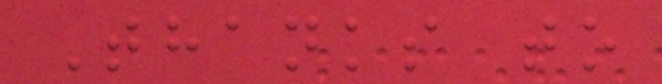Thanks to
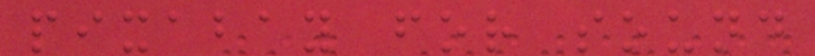pixabay for sound
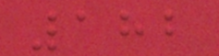182
